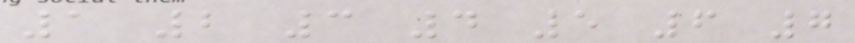1 2 3 4 5 6 7
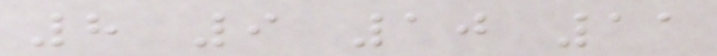8 9 10 11
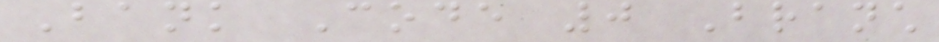Bank Code 0 Branch
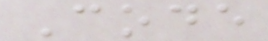Code
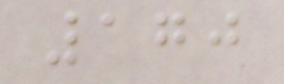170
